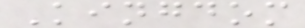Kingdom
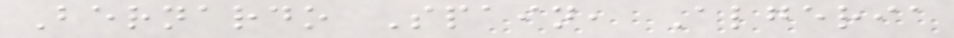Bernardo Spain, Algeria
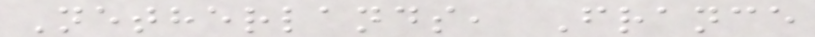Netherlands, France
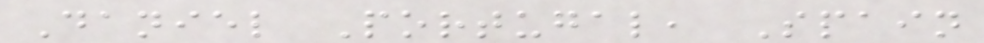Daniel Portugal, Spain
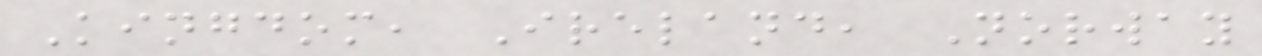Kingdom, Ireland, Norway
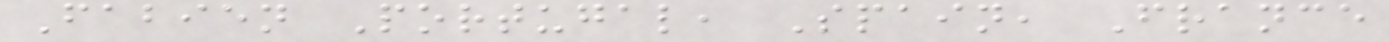Fabien Portugal, Spain, France
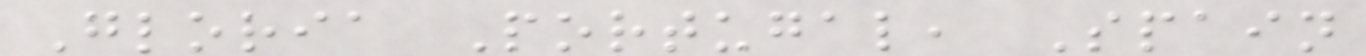Gloria Portugal, Spain
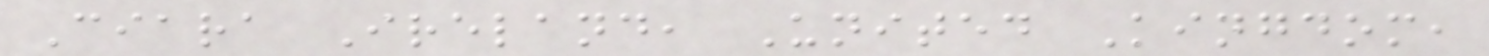Ciara Ireland, United Kingdom,
